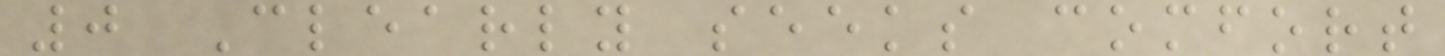0 Clearly seeks comfort
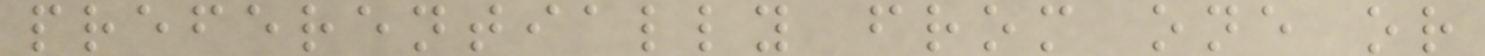preferentially from one or
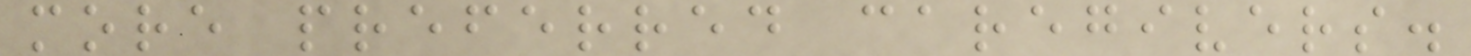more preferred caregivers.
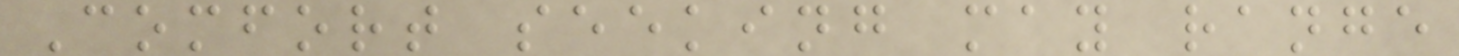Comfort seeking may range
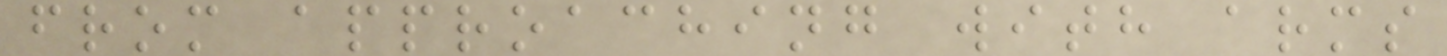from approaching with arms
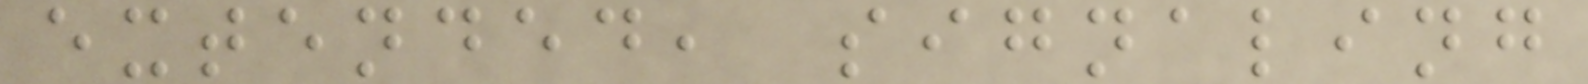extended, signaling
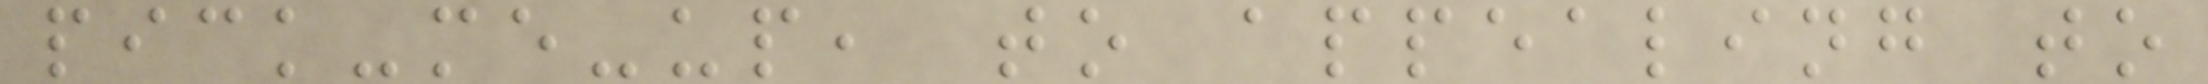pick-me-up, to appealing to
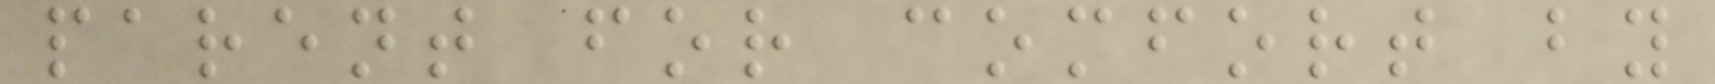parent for comfort by
